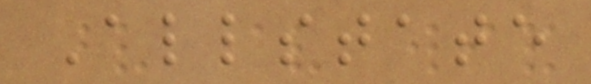Allstate
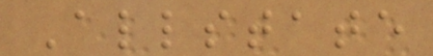Allstate
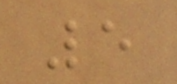5
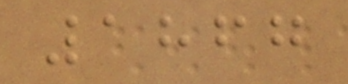1867
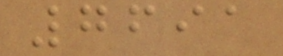7691
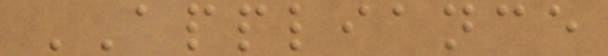APPLIANCE
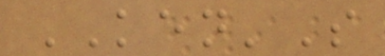KEN'S
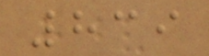839
